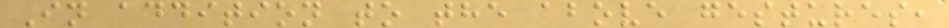In addition to the above gestures,
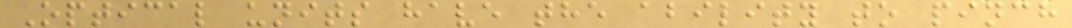Optical units have the ability to pinch
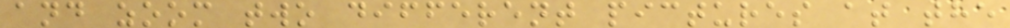and zoom two different pictures at the
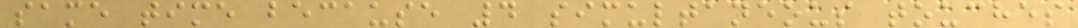same time because 4 simultaneous touches
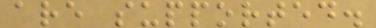are supported.
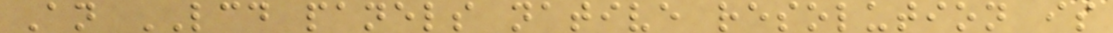An LCD panels native resolution is
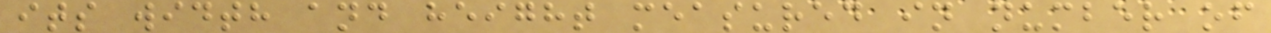its width and height measured in number of
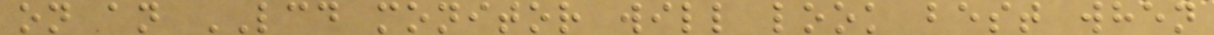on an LCD monitor will look best when
